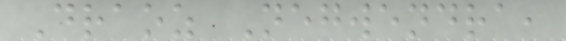Draoz Negwendra,
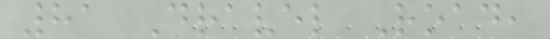81 Dravel Road,
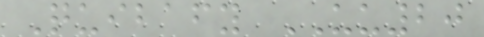Quibafy UU20
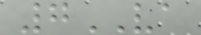7VA
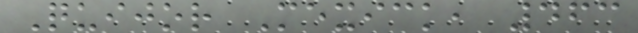Quijor Mexick, 463
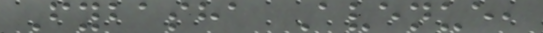Fybasha Avenue,
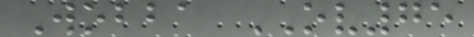Wobba OV75
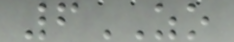6ZO
